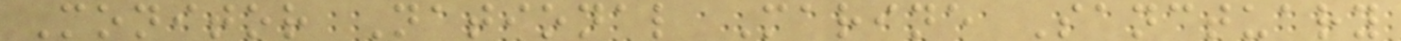Monitor National Marine Sanctuary
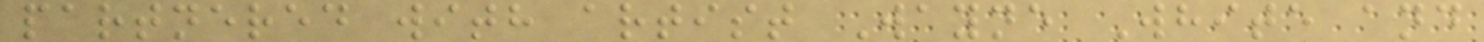partnered with artist Wayne White and
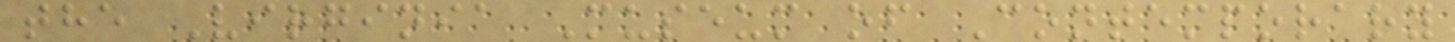the Virginia Museum of Contemporary
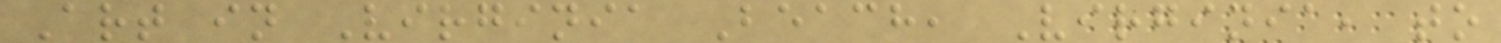Art in Virginia Beach, Virginia, to
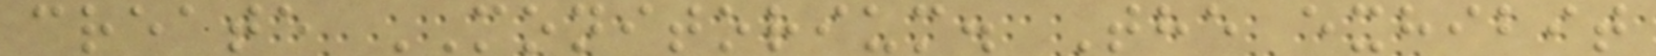create MONITORIUM. The exhibit
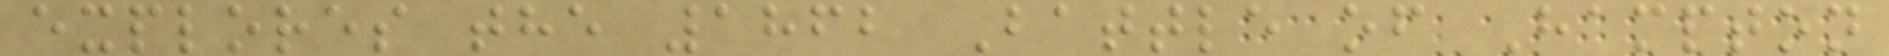explores the 1862 Battle of Hampton
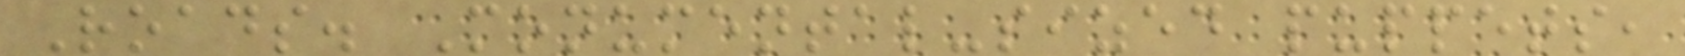Roads. Monumental-sized puppets,
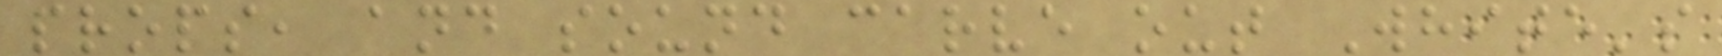props, and sound carve out White's
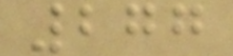277
